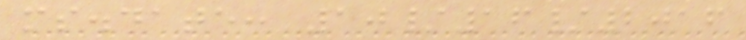ms.date: 10/16/2016
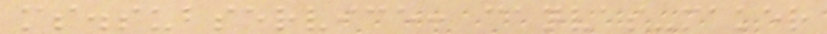ms.subservice: canvas-maker
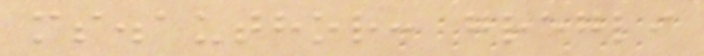ms.author: gregli
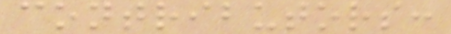contributors:
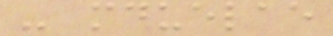- mduelae
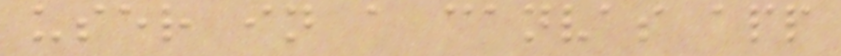user in a canvas app
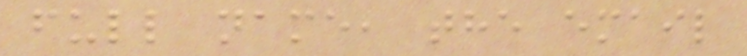full name, the email
